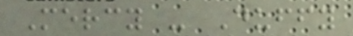Mercy - Duffy
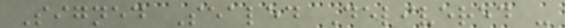Signed Sealed Delivered -
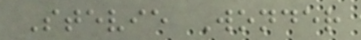Stevie Wonder
